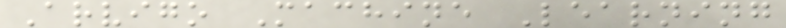Arvigo Machine Learning
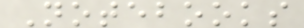Notebooks
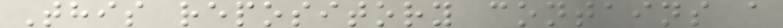This repository contains a
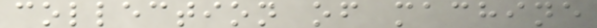collection of machine
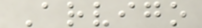Arvigo
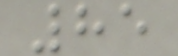85
